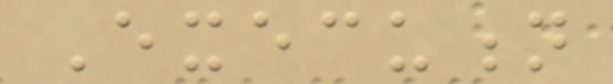Execution
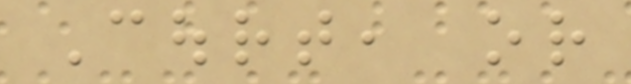Court, or
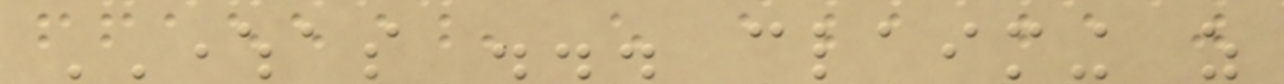WHEREAS ... claiming as
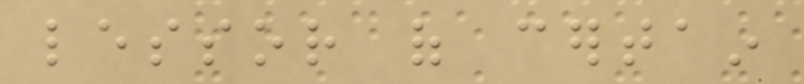lessor of certain
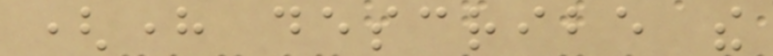(here describe the
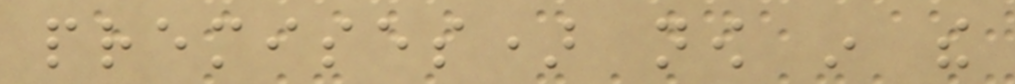premises) now in the
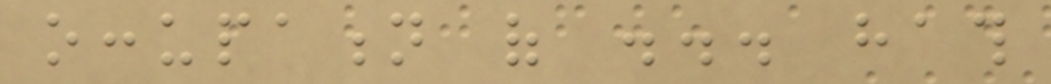occupation of ... hath
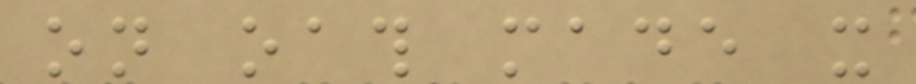on oath made it
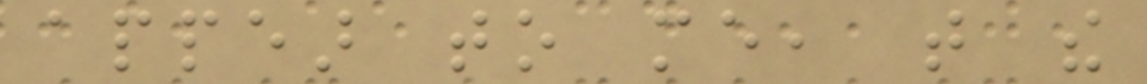appear to me, that the
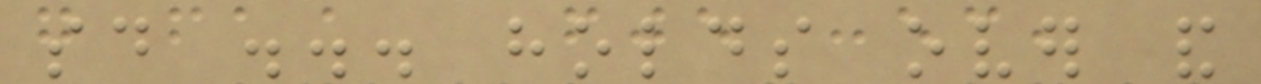said ... holds over and
